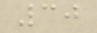30
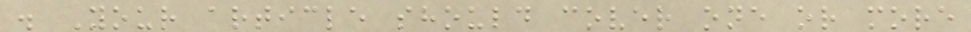. Your article should cover one or more
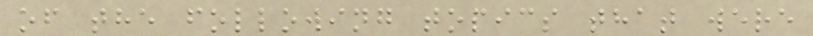of the following topics that were
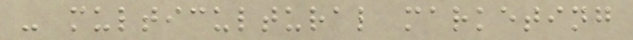- multicultural marketing
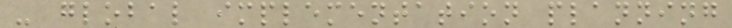- global implementation planning
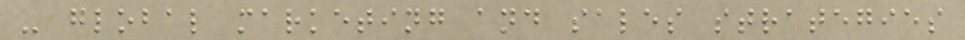- global marketing and sales strategies
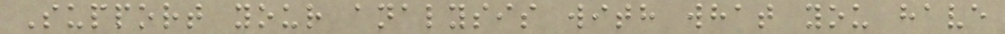Support your analysis with what you have
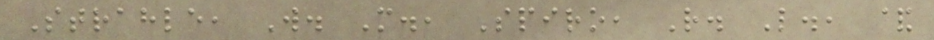Strahle, W. M., Spiro, R. L., &
